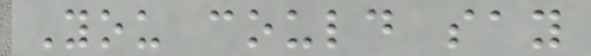You could say
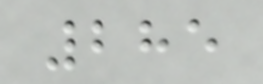285
